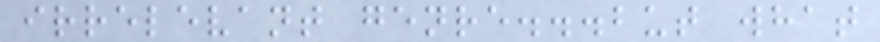irrelevant genre...but what
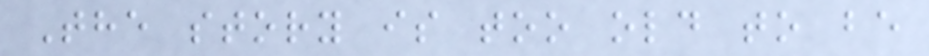The story is too old to be
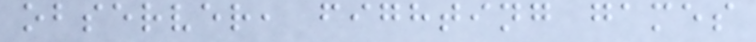observer, fighting games
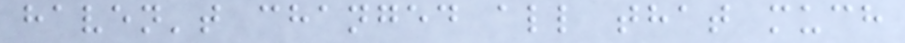haven't changed all that much
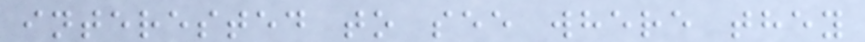interested to see where they
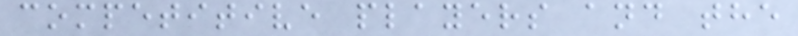competitive players and the
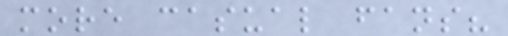more casual fans?
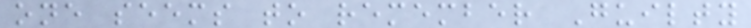one seems to remember Guilty
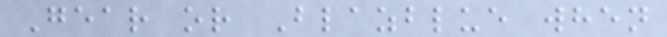Gear or Blazblue when
